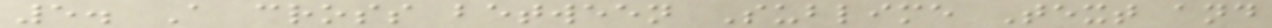5. A cross between Sublime Text and
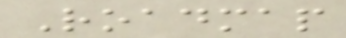Roadmap
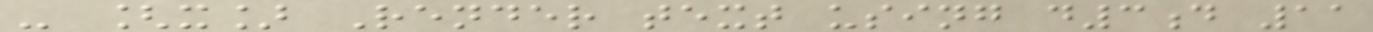- [x] Render text using d3d 11
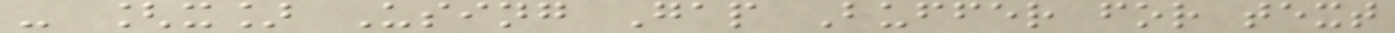- [x] Using Gap Buffer for text
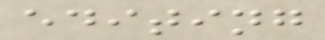editing
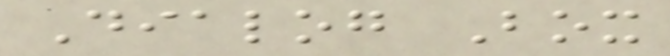Dialog Box
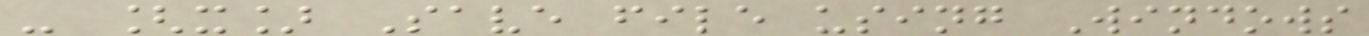- [x] Save file using Windows
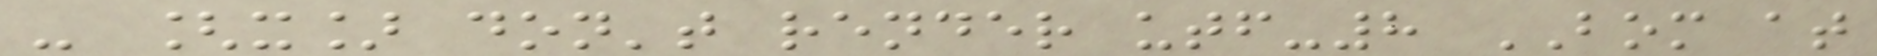- [x] don't render utf-8 BOM at
